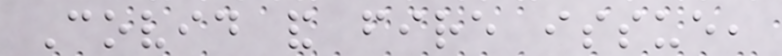Covid and fire issue,
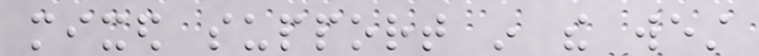mixed support in the west
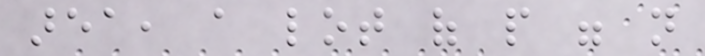area, a lot of people were not
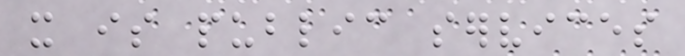it is public services
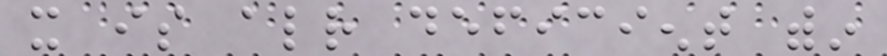it is already deficient within
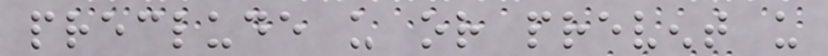preclude us or prevent us
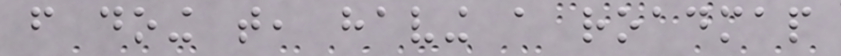from doing that, having a roadmap
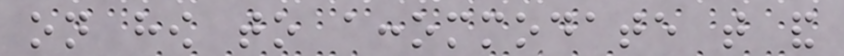on how to accommodate that and
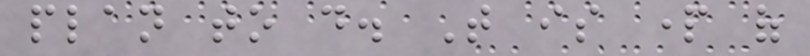plan to do. That is part of
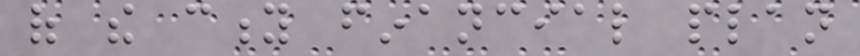of the city financial plan
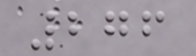276
